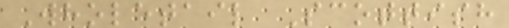Wholetail Scottish
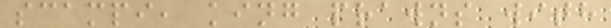scampi, king prawns with
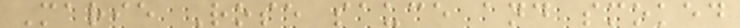Marie Rose sauce and smoked
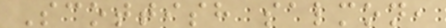Scottish salmon,
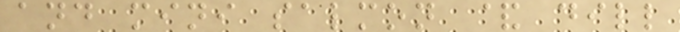and mini salmon & dill
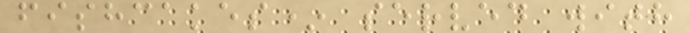fishcakes* served with
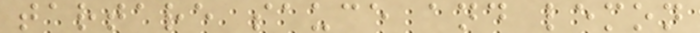tartare sauce and lemon
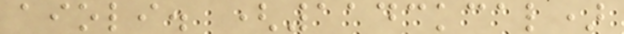aioli. (1143kcal)
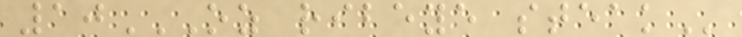10OZ RIBEYE STEAK
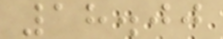18.00
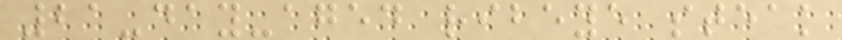21-day-aged ribeye steak
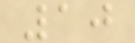10
